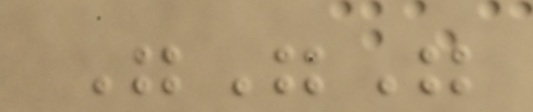"""
